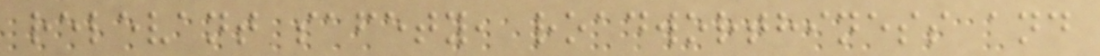relevant safety, roadworthiness and
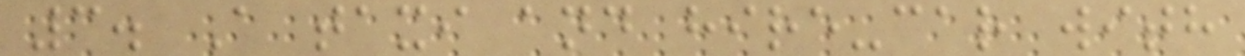3. A taxi and hire-car with
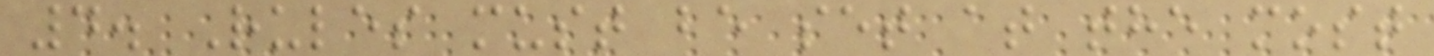4. Rules must be set at the most
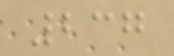237
